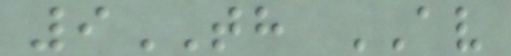9TH AV
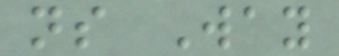ns Way
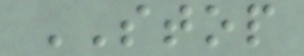STOP
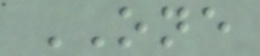ONE
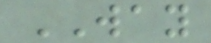WAY
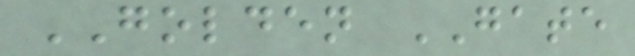GOLDEN GATE
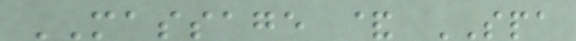MASSAGE & SPA
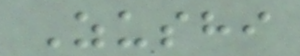Zushi
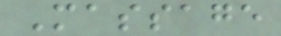Massage
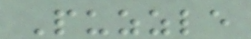Puzzle
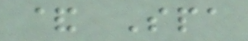& Spa
